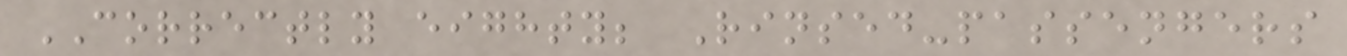CORRECTLY eighty; Rinsed-passengers
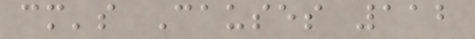cm's Causes 112
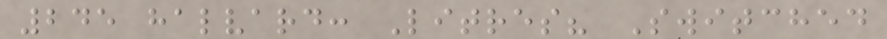245 halvard: Litres? Switched
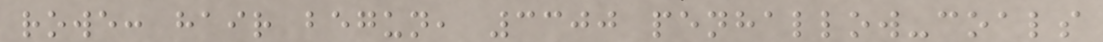rowe: hair begun, 3300 penhallow-coals
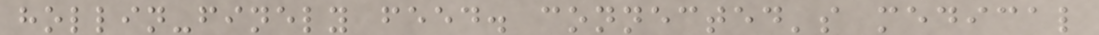hollin-finely feed. connected's medical
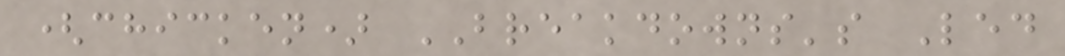(chicken) BREAKDOWNS's Led
